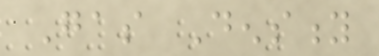Gas Density
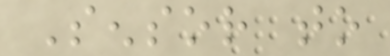Sensor to
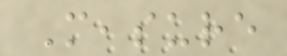Measure
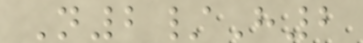N2/H2
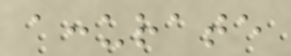accurate
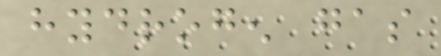hydrogen gas
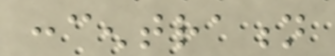concentration
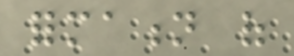formation of
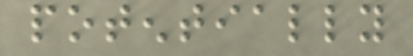potentially
